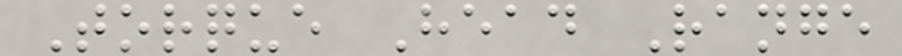Torque Head Range
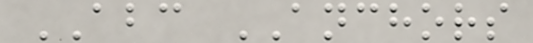ABC ANCHORS
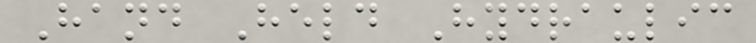Hand Held Hydraulic
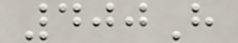400H
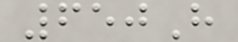650H
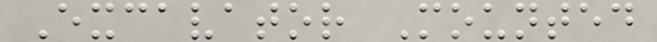Excavator Mounted
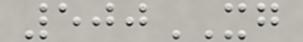500XG
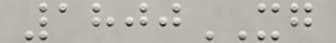1800XG
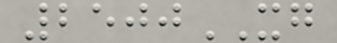2500XG
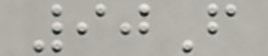90F
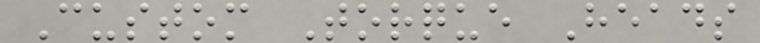Custom Torque Heads
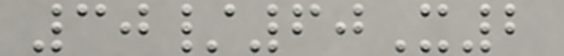30/60X2
